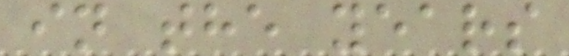in the years
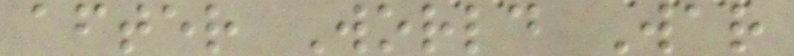after World War
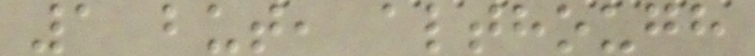1 but, although
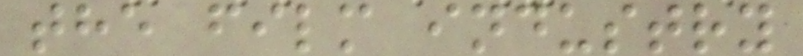the film industry
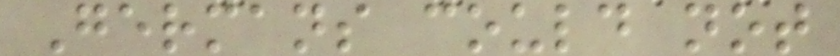Germans could not
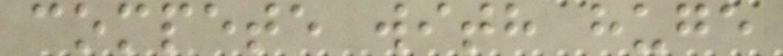compete with huge
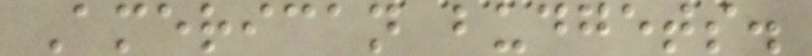American budgets.
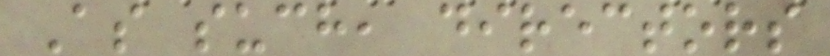As such, directors
